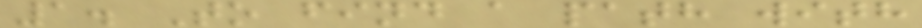1. To find a path with
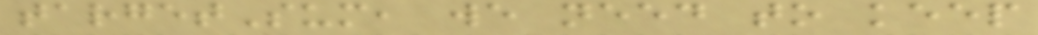targetSum, we need to keep
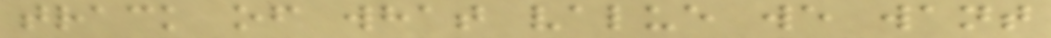track of what value we want
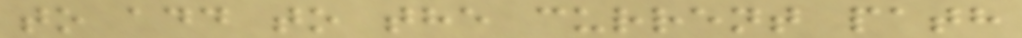to add to the current path
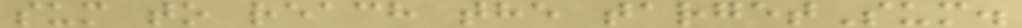sum to reach the targetSum.
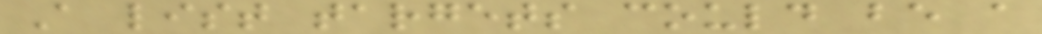A list targets could be a
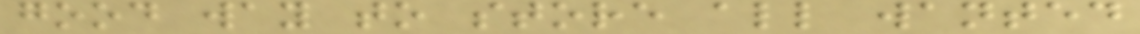good way to store all wanted
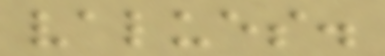values.
